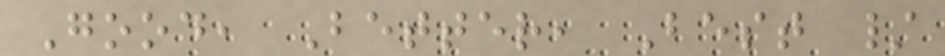Good, Better, Best /
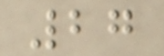27
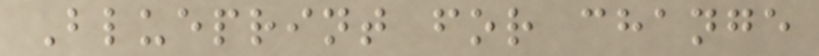Blueprint for change
